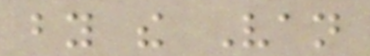by the Van
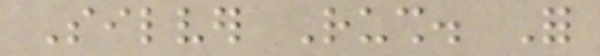Silver Rush. For
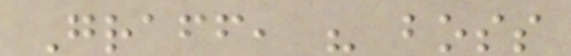Graff, his boss
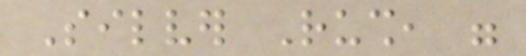Silver Rush, were
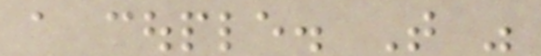a couple. That was
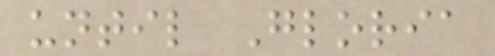until Gloria
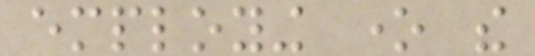employing one the
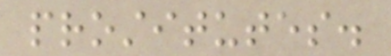prostitutes.
